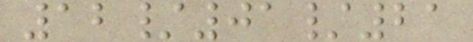12/01/21
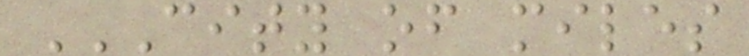CITY OF MILES
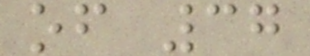of 37
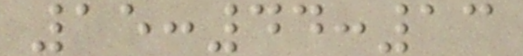15:44:13
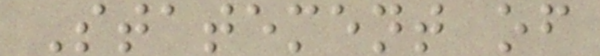Statement of
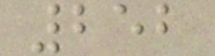252
